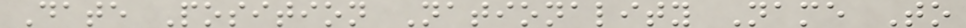Date Position Nationality Name To
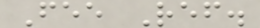Fee Ref.
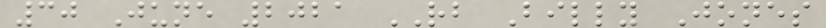30 June 2021 RB Billy Jones
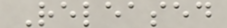Released
